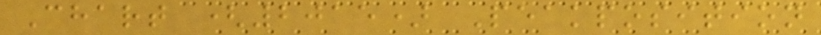Chart (2015) Peakposition
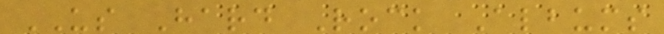US Hard Rock Albums
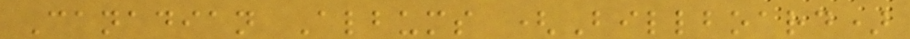Canadian Albums (Billboard)
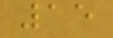15
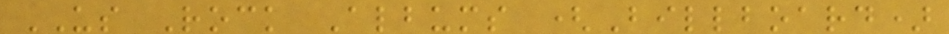US Rock Albums (Billboard)
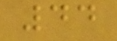44
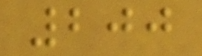200
